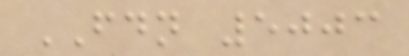FDN 5003
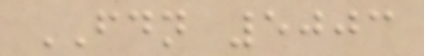FDN 5003
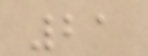21
